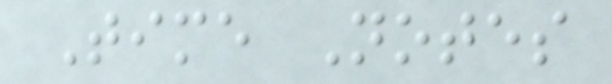Time Notes
